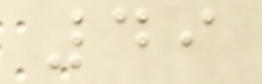49
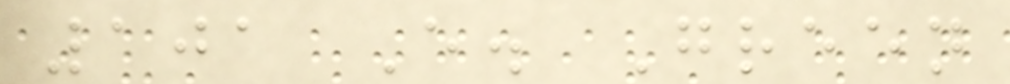101 E. Green
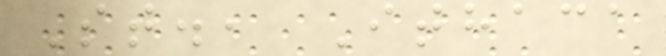St., Ithaca
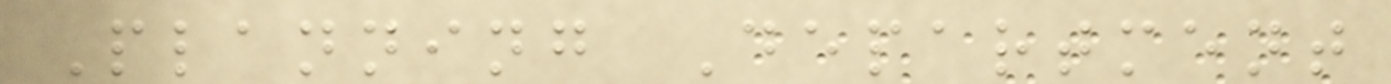Planning Department
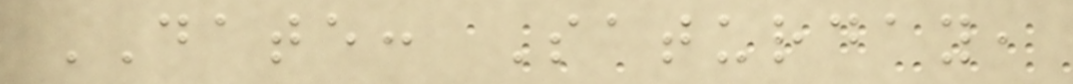DATE: Saturday,
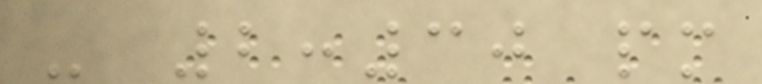- 2:30 pm
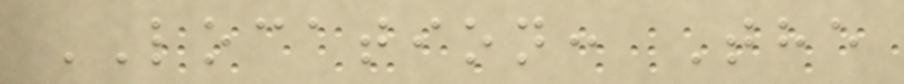LOCATION: The
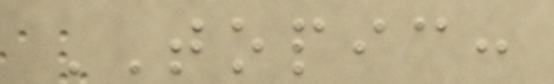TOPIC:
